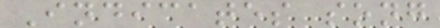Indicates song
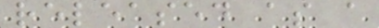released as a
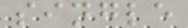single
